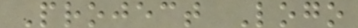Project Logo
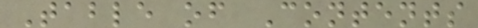Table of Contents
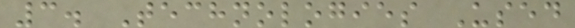3. Technologies Used
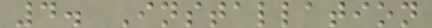4. Installation
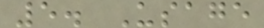5. Usage
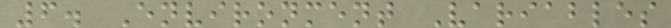6. Environment Variables
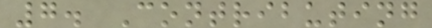7. Contributing
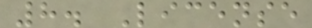8. License
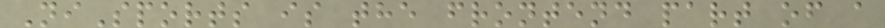NiSports is the frontend part of a
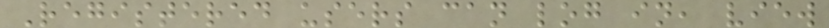Registered users can log in, view
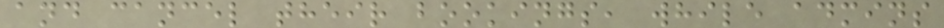and cancel their bookings, while admins
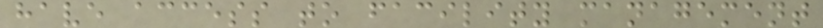have access to facility management
